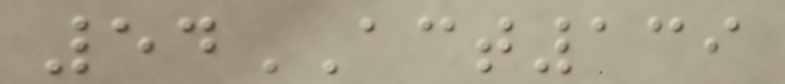54ACT139
